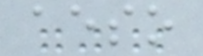aeso
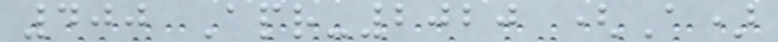400 Apr-2020 (A)
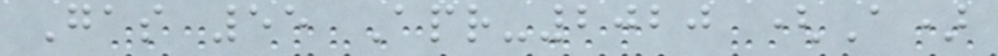Gas 55 Apr-2020 (A)
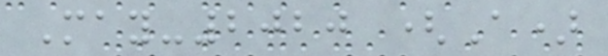May-2020 (A)
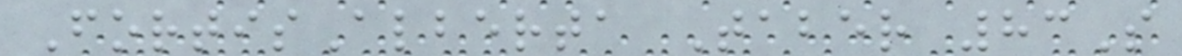FortisAlberta Taber 83S
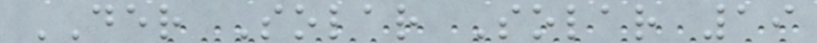DER Solar Solar 19
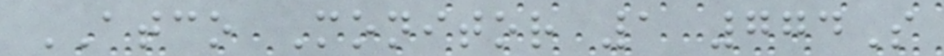ATCO Monitor 1 774S
